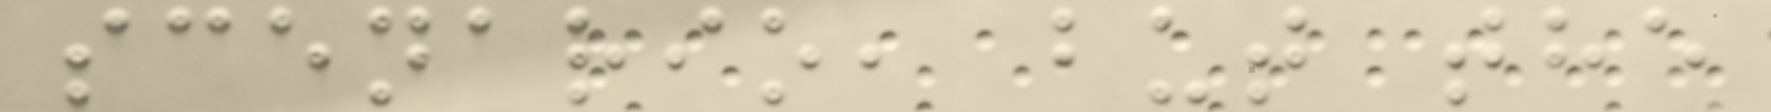scenario, but the
